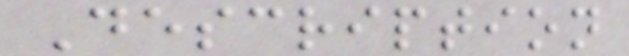Description
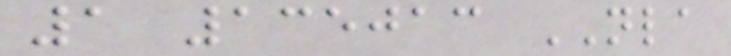1 135013 NLA
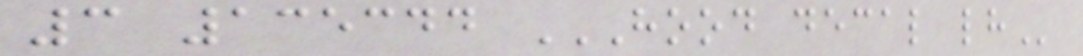3 135344 HOOD DECAL LH
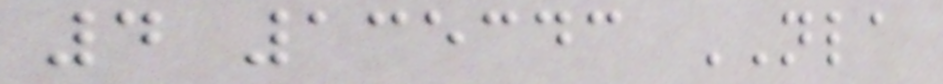4 135343 NLA
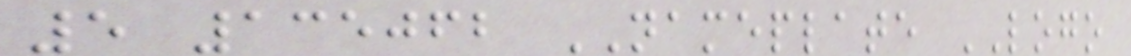5 135062 NAMEPLATE LOGO
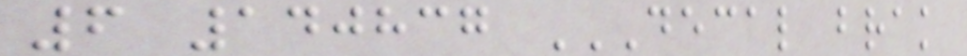6 140837 DECAL BRAK
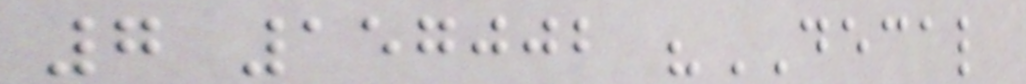7 157002 "DECAL
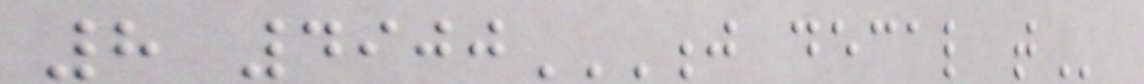8 4900J DECAL T
